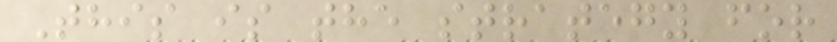This is the strategy for
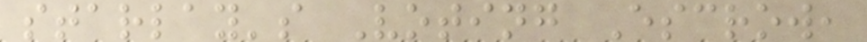starlay's Voting Escrow,
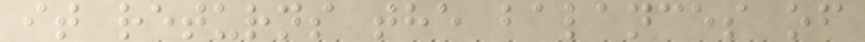it returns the balances of
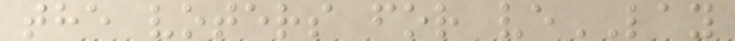the voters for veLAY
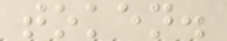token.
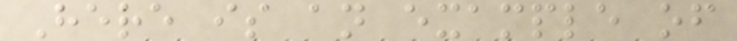Here is an example of
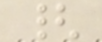{
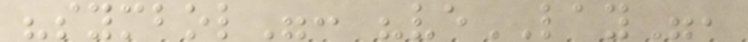"symbol": "veLAY",
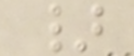}
